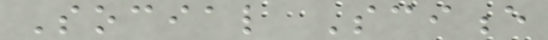Social Science
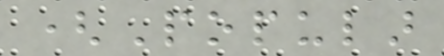(Popular
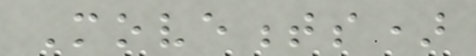Movements)
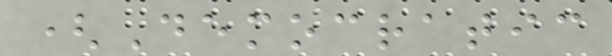(Democratic
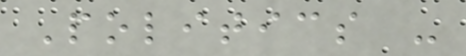Politics -
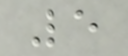5
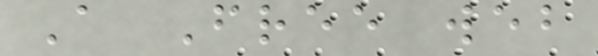A Free web
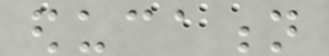education
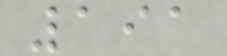191
